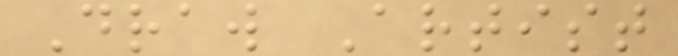Draw Artist
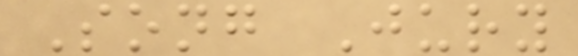Song Jury
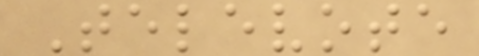Televote
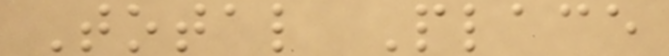Total Place
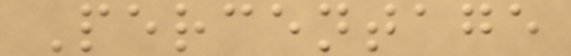Percentage
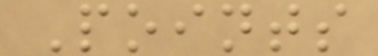Points
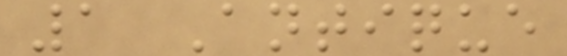1 Antique
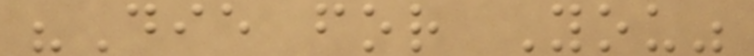"Die for You"
